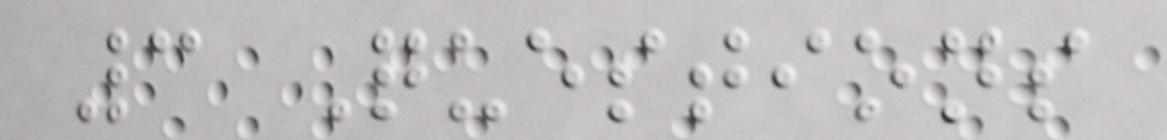3 Questions
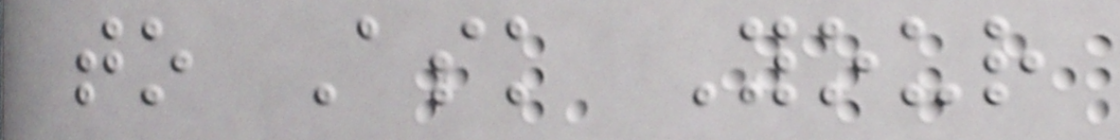to Ask Your
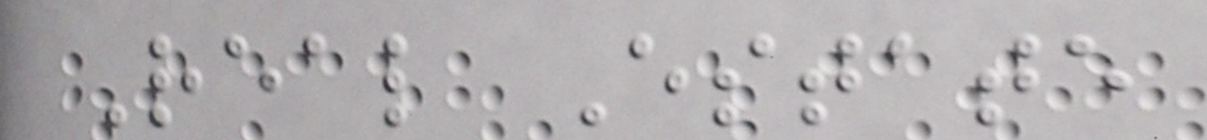Real Estate
